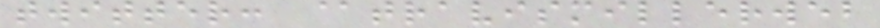twitter: @travismillerweb
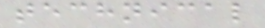technical
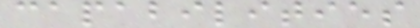capabilities
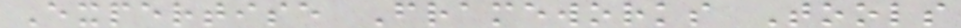Expertise Frameworks Tools
